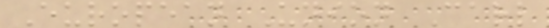European Union Carl
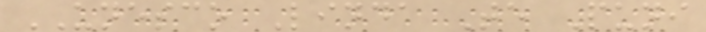UNESCO Linda Te Puni
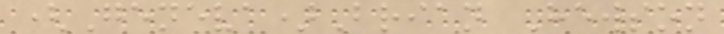(Geneva)Brian Hewson
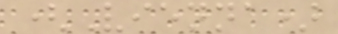(Vienna)
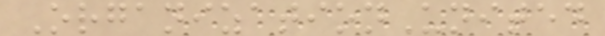OrganizationUnited
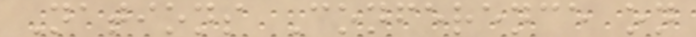Nations Conference on
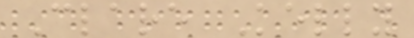Clare Kelly
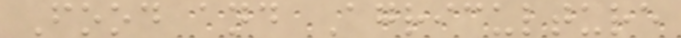Food and Agriculture
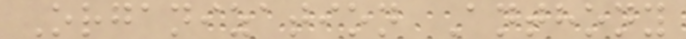Organization Anthony
